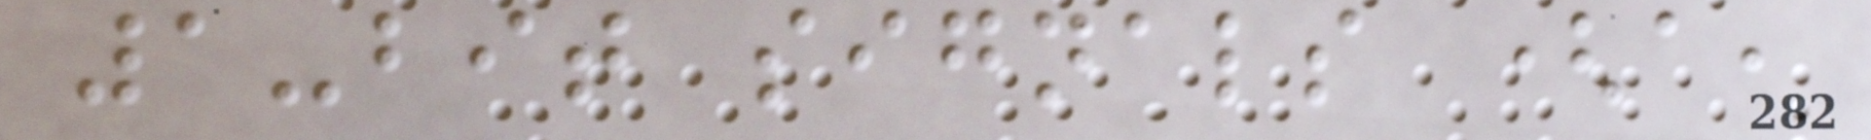1-bit signals (a,
